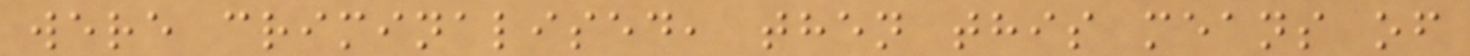were criminalised, then this means of
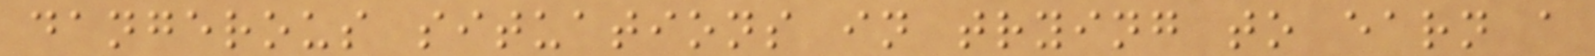dangerous situations in trying to earn a
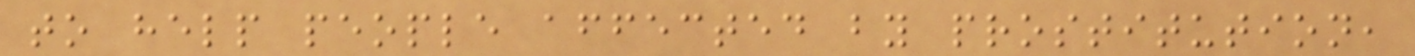to help people affected by prostitution,
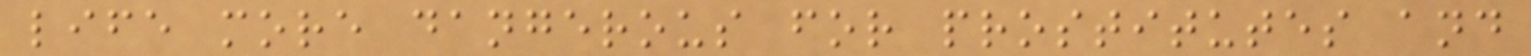life more dangerous for prostitutes and
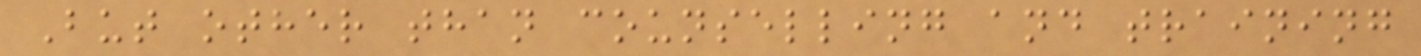But other than counselling and training
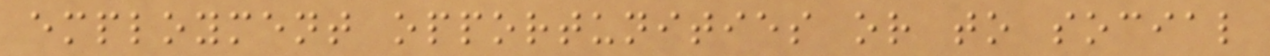employment opportunities or to social
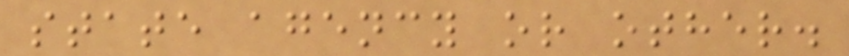state agency or other.
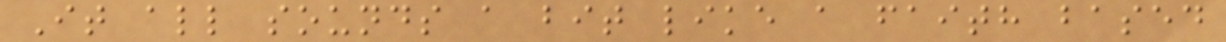It all sounds a bit like a faith based
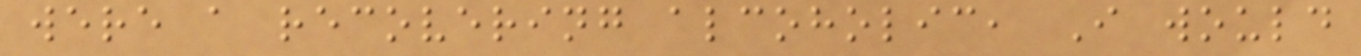were a recovering alcoholic, I would
